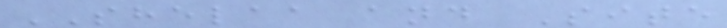SHELAA and Site
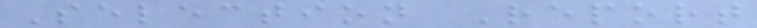Selection Report
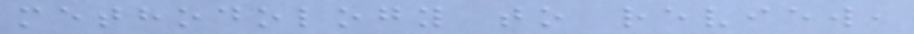methodology to review,
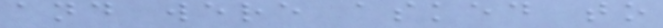and were asked to
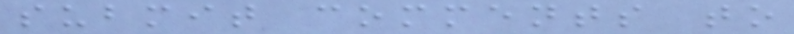submit comments to
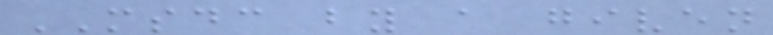MSDC by a given
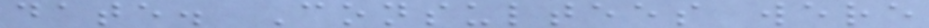date. Consultees were
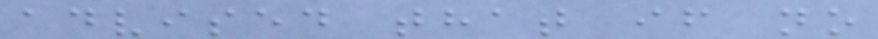advised that if no
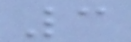3
